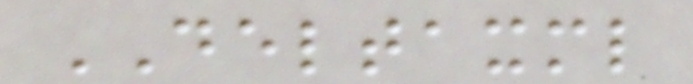DELTAXML
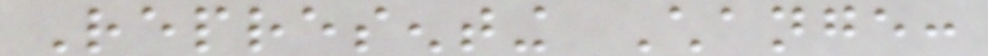Representing Change:
